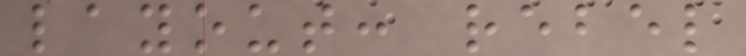layout: rebel
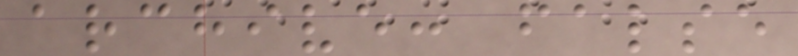archive: false
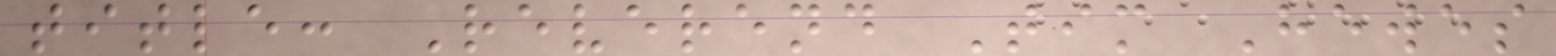title: Reverend Tim Hewes
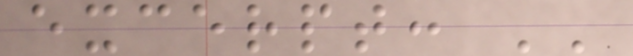excerpt: ''
